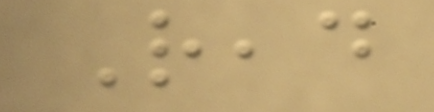Read
